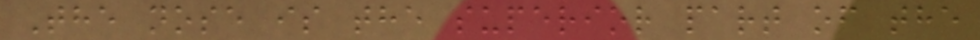The nose is the superior part of the
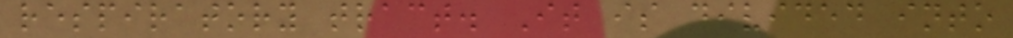respiratory tract. It is divided into
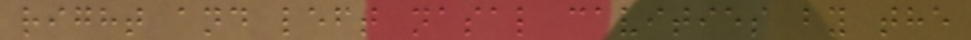right and left nasal cavities by the
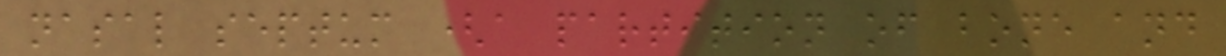nasal septum (a partition of bone and
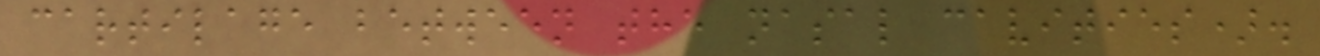cartilage between the nasal cavities).
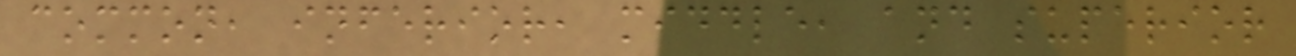common, inferior, middle, and superior
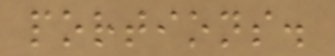portions.
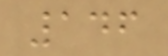146
